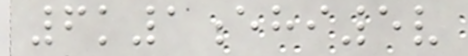6k1ehi5v
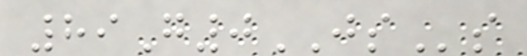89G0JSs
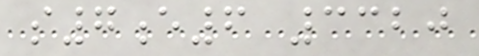s7e6 3320
